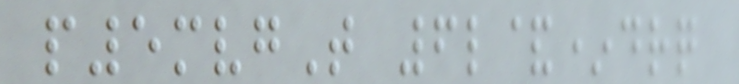p5mvgT 6l&*drq
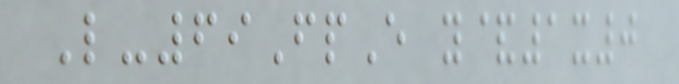L-69FpE y&1x0
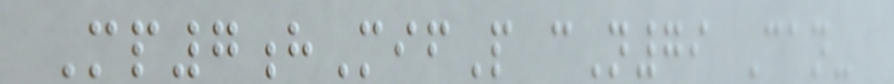Mp7hMifP cN79 Can-
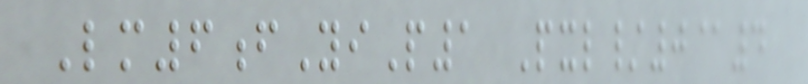Lm6fYiP1 Pxl/0@4
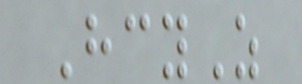HcyZ
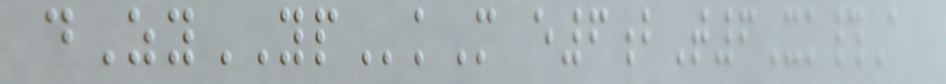dZyYPkM e6bT6Xk#A
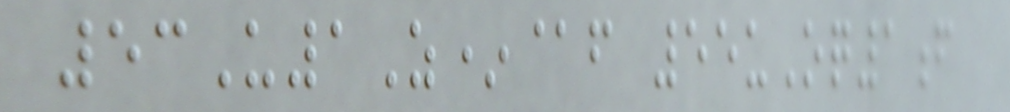53U1Z*@f 55uOq1f
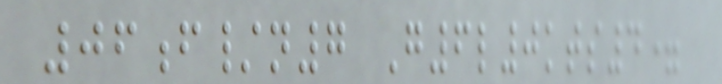06f/n7 G6l0kts4=
